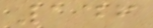146
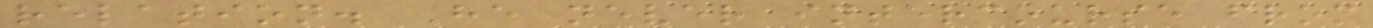relation. He never intercourse from
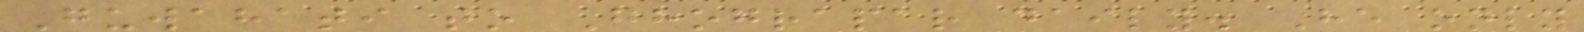Guwahati to Ghograpar daily. He only
